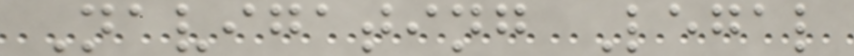Navigating Legal
